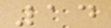14
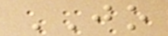JO
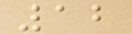12
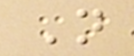N
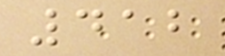412
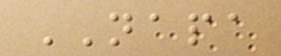NAPA
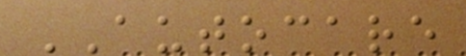AUTOCARE
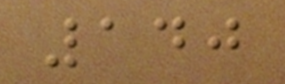140
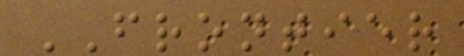FRONTIER
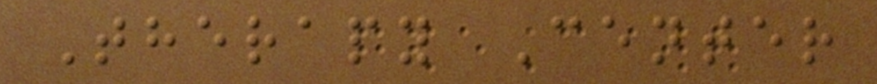Therapy Center
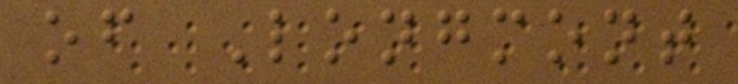of Longmont
